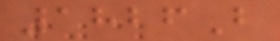1826B
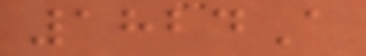1824A
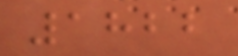1822
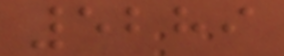5289
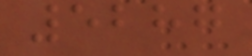5287
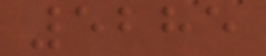5285
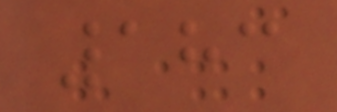183
